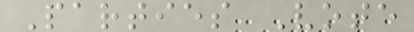Parties Vote
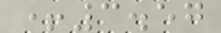+3.57
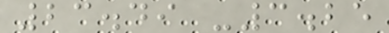23.49 -3.25
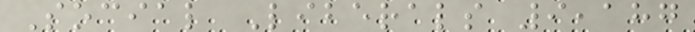Social Liberals 9,187
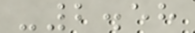-2.58
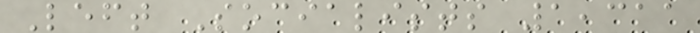Left Socialists 1,311
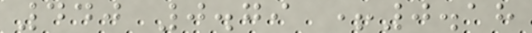440 0.79 +0.18
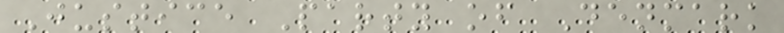Justice Party of Denmark
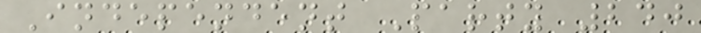Independent Party 240
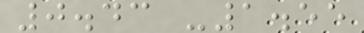0.43 -1.55
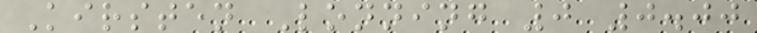Kirsten Lonning 0 0.00
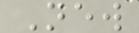New
